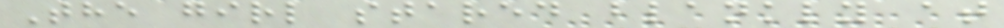The girl stared blankly at
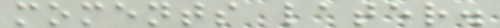moments later.
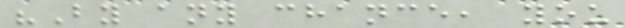"By any chance, you
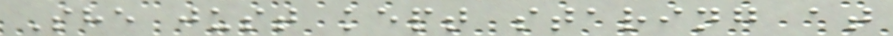She just kept staring at
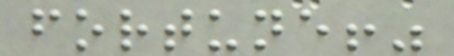fortune!"
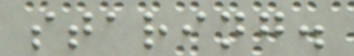staring.
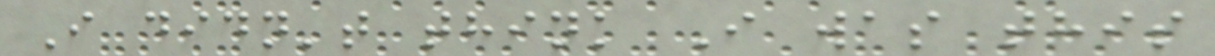I didn't think I was this
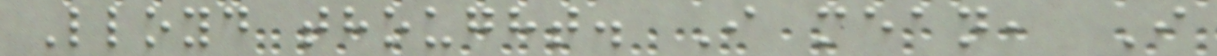Lloyd thought. I mean, I
